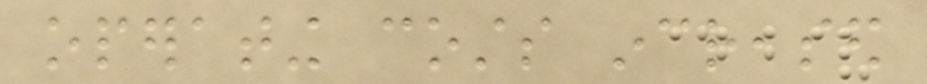operating costs increased
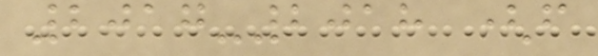2017-2018 (from
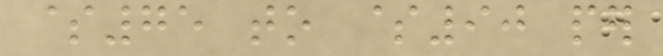$75 to $90 per
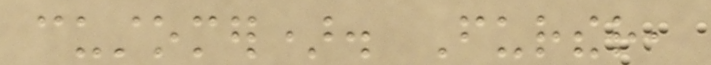customer). Further,
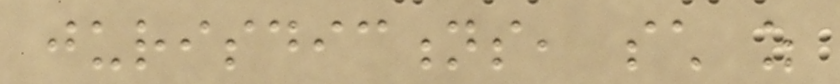jurisdictions, such as
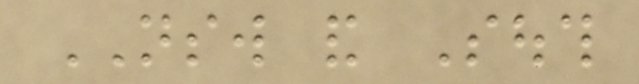NSW and South
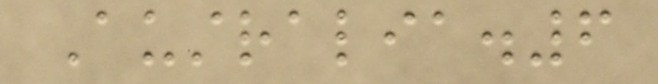Australia.6
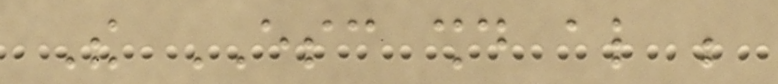The ESC should also be
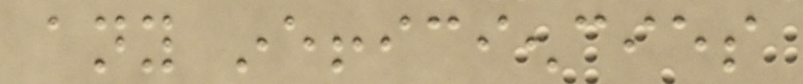any inefficiencies
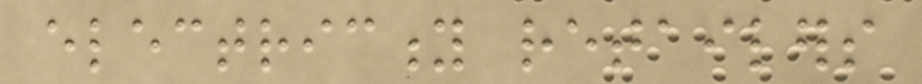electricity retailers
